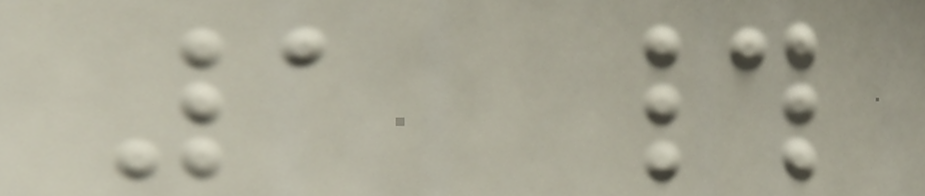1 #
